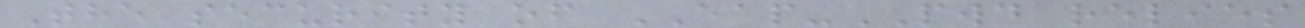The security of EAP-PWD relies
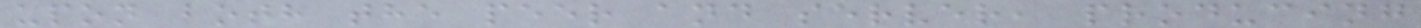upon both the peer and server, producing
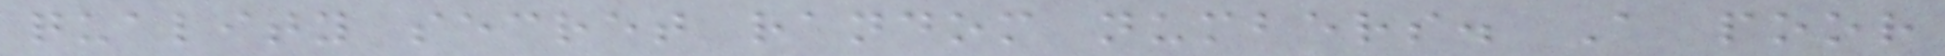quality secret random numbers. A poor
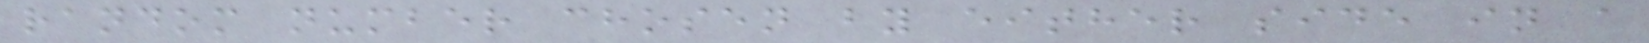random number chosen by either side in a
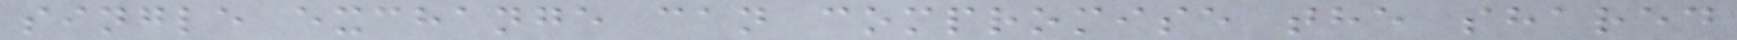single exchange can compromise the shared
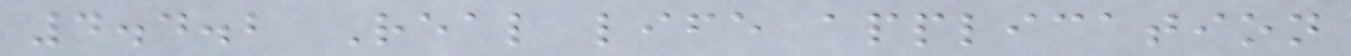4.4.2 Real life application
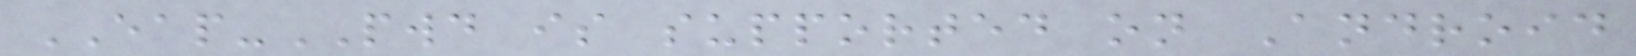EAP-PWD is supported on Android
